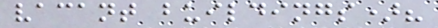vacant buildings)?
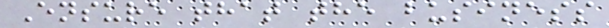Ensure that the business
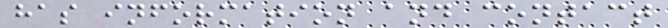has information and contact
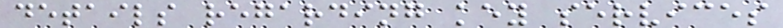details regarding key services
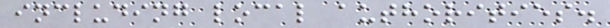including local authorities.
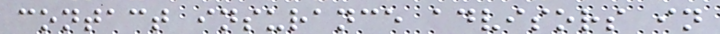contact insurance advisors in
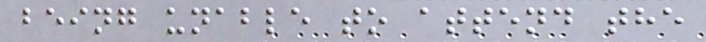being unable to attend the
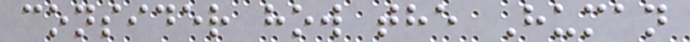consider how the Human
